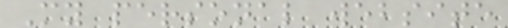My personal website
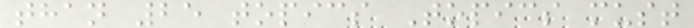than 25 topics Topics must
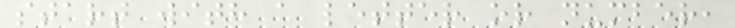start with a letter or number,
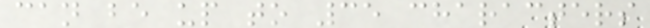can be up to 35 characters
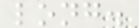long.
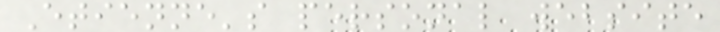Etienne's personal website
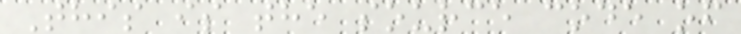This is the source code of
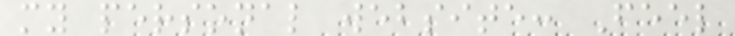my personal website: Feel
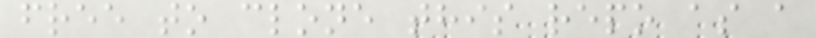free to clone this repo as a
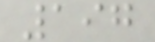197
